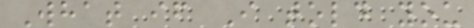What if I told you
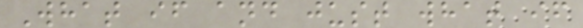What if and just what if
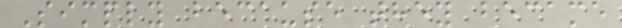Simply because they became
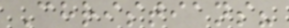Christians?
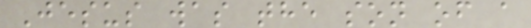Jesus was the son of a
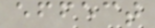effect
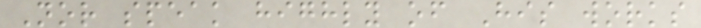Nor speak highly of His works
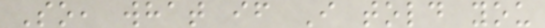So, what if I told you
